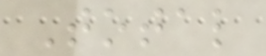Total
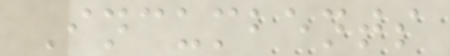Incumbents
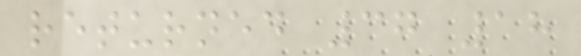returned 37 18
